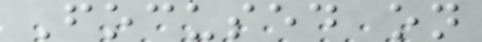Focused on
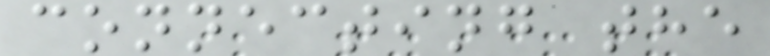connecting the
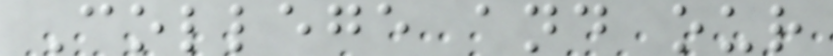College and our
